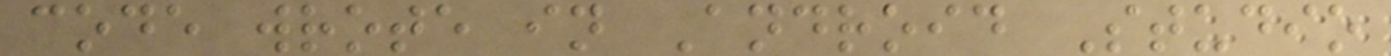code wrote in Android Studio
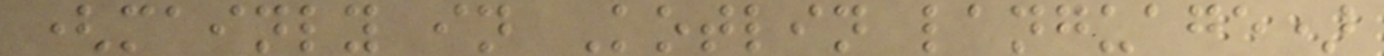(mainly in Kotlin language)
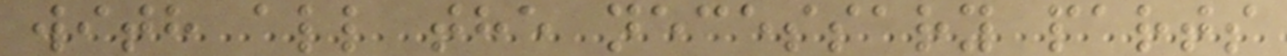with all the necessary parts
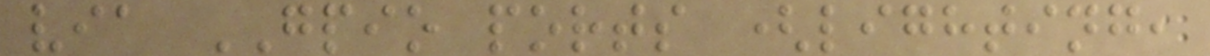via GPIO ports (lighting,
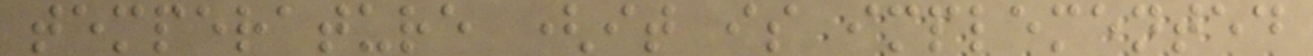temperature (it is implemented
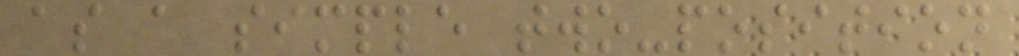as a simple two-position
